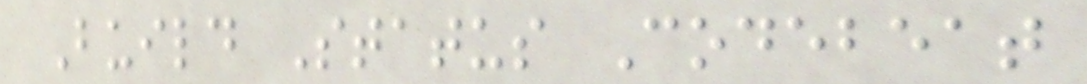Build Status Codebeat
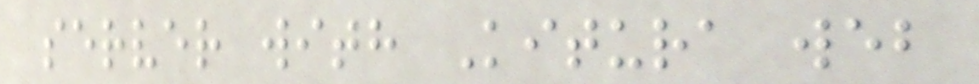server with Kitura web
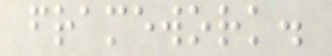framework.
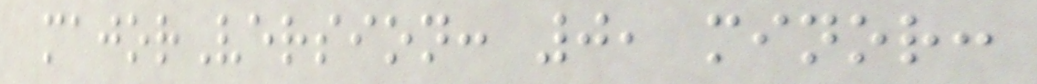majorVersion: 0, minor:
